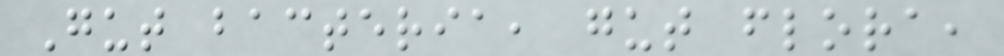Gut bacteria, gut flora,
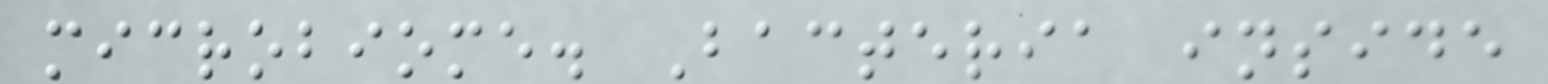microbiome. Bacteria inside
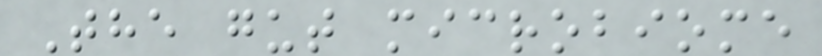The gut microbiome
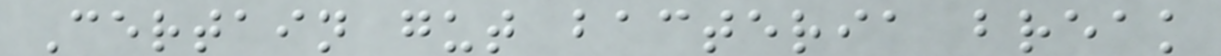Certain gut bacteria break
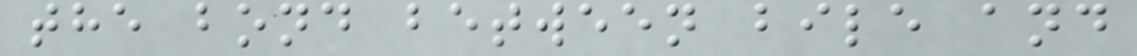the bond between bile and
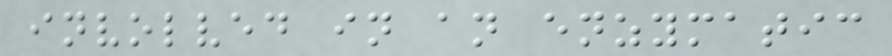involved in an enzymatic
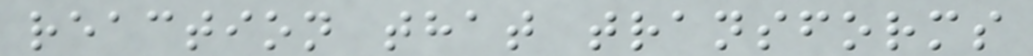reaction that transforms
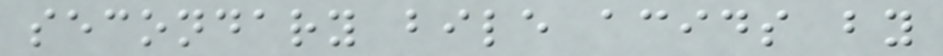secondary bile acids by
